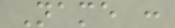Name :
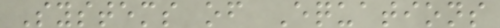Systems of Equations
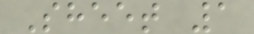Sheet 1
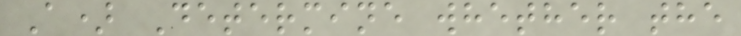A) Determine whether the
